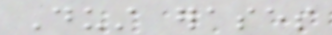Dust erases
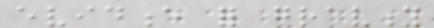evidence for gravity
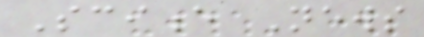Science News
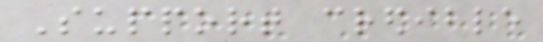Support credible
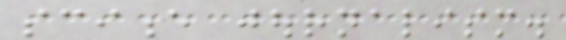science journalism.
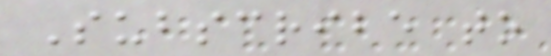Subscribe to
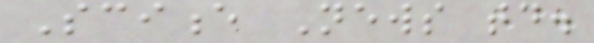Science News today.
